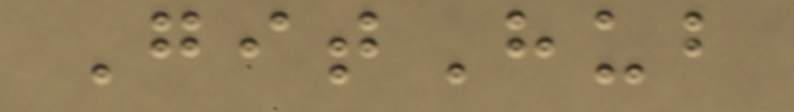GitHub
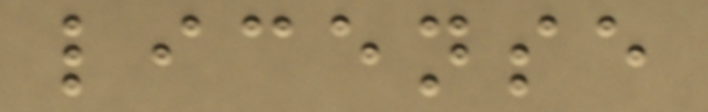license
